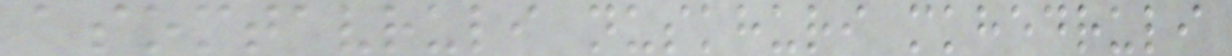asomtavruli nuskhuri mkhedruli
